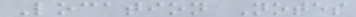Location Notes
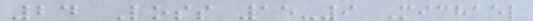24 Loss 15-9 Michael
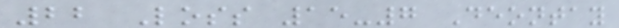22 Loss 15-7 Deontay
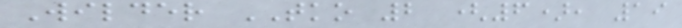Wilder TKO 2 (6), 19
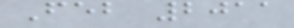Feb 2011
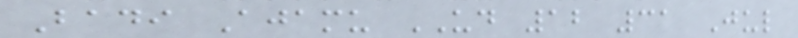Badi Ajamu UD 12 31 Jul
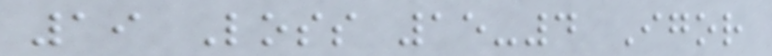19 Loss 15-4 Igor
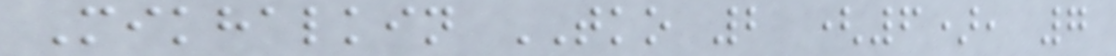Mikhalkin TKO 2 (6), 7
